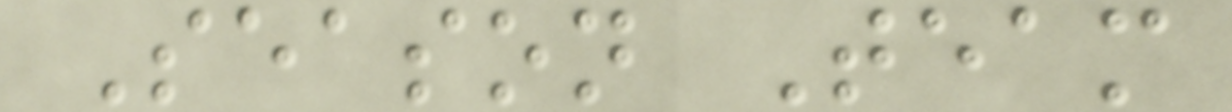Season Team
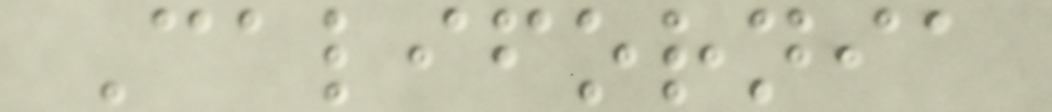California
